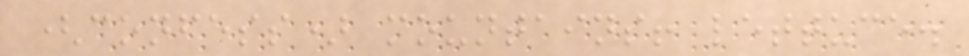(confess) mountains! lettuce.
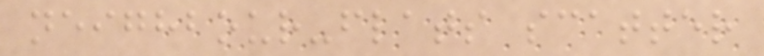neighbour-flats scatter
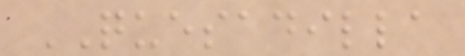QUESADILLA
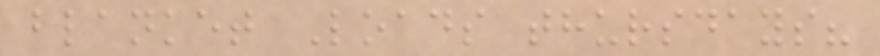blanket Loads thursdays?
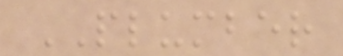PLUMBER
